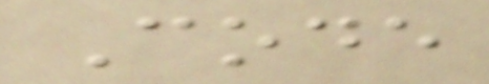Code
